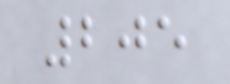205
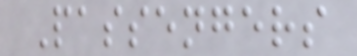Passengers
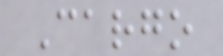Cargo
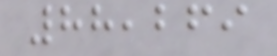88,269
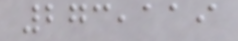273,119
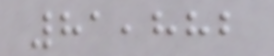81,882
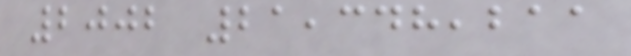2002 21,348,211
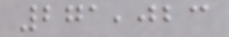271,023
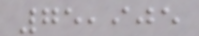75,905
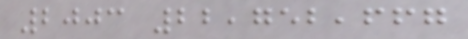2003 22,752,667
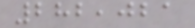282,021
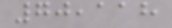70,118
